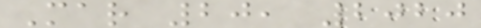Mar 20, 2020
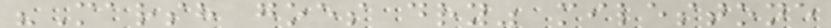"Marsh goes dry" milestone
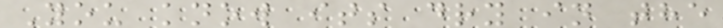You know its dry in the
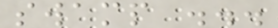swamp ...
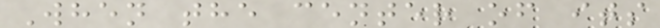When the center of its
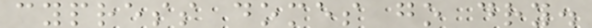cypress domes go dry.
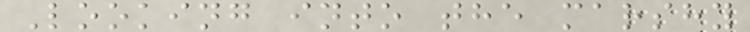Looking into the marshy
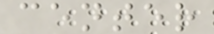center
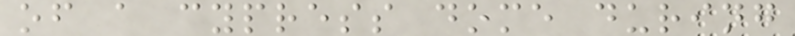of a cypress dome during
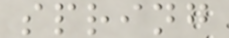spring
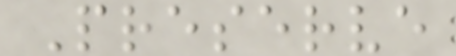Preserve
